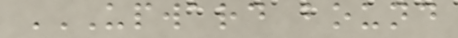UPWARD BOUND
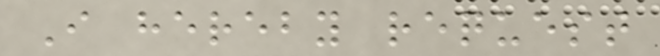I hereby request
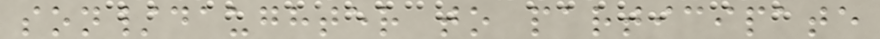son/daughter to participate
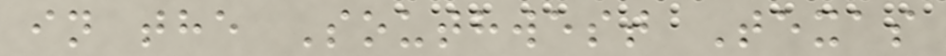in the Southwest Texas
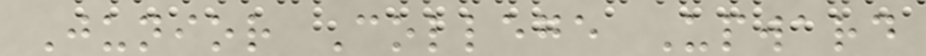Junior College Upward
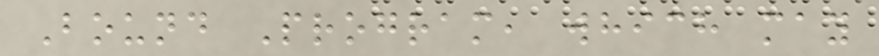Bound Program, which may
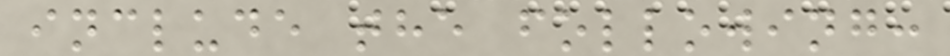include the following:
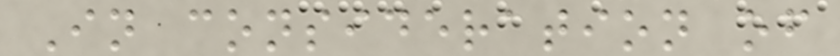In consideration of
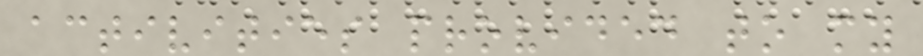activities provided to my
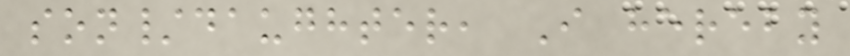son/daughter, I hereby
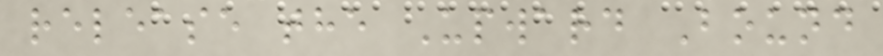release the Upward Bound
